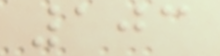103
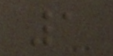1
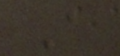A
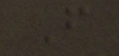F
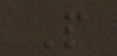P
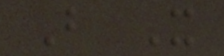B X
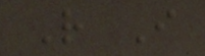R I
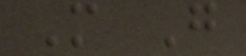M G
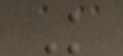K
